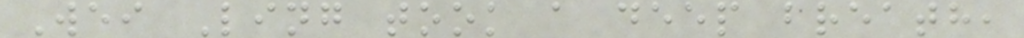Wei Ling took a deep breath,
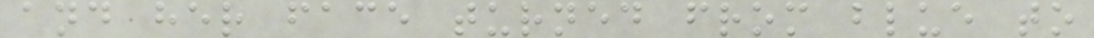and her face turned from blue to
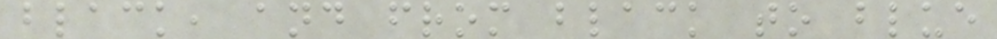black, and from black to blue
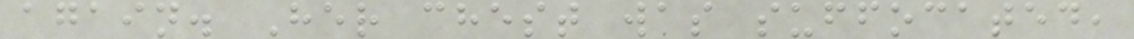again. Her chest was suffocated,
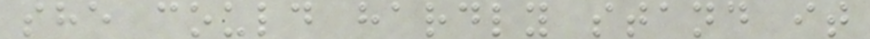she could hardly stand it
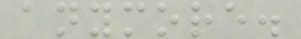anymore.
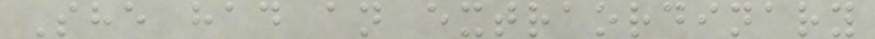She had an extraordinary
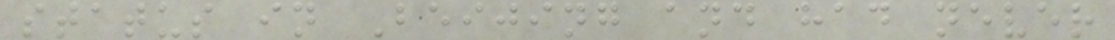status in Beijing and had never
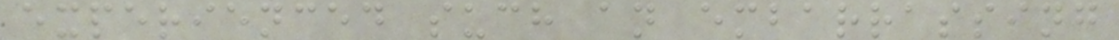experienced such an embarrassing
